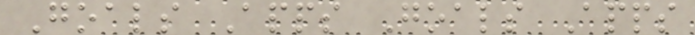Goals Apps Goals Apps
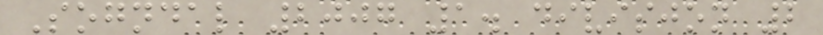Sogndal 2007 1. divisjon 2
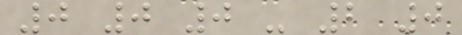0 0 0 - 2 0
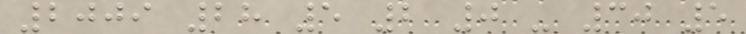2009 28 5 2 0 - 30 5
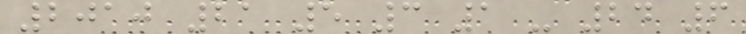2010 21 5 3 1 - 24 6
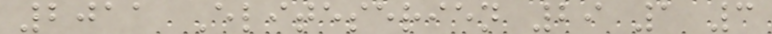2011 Eliteserien 29 1 3
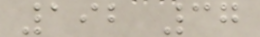192 37
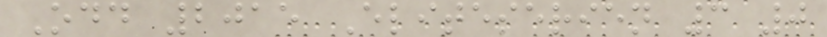Odd 2015 Eliteserien 3 0
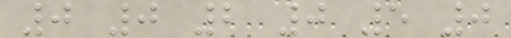0 0 2 0 5 0
